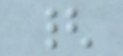{
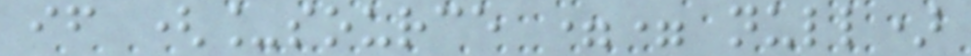if (_source == null)
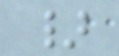}
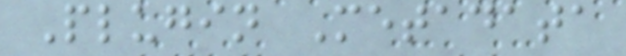Plugin Metadata
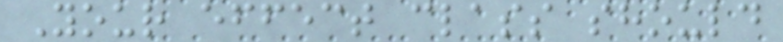Your effect class should
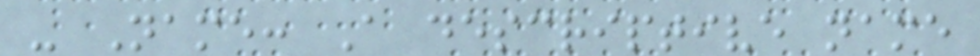- Name: A descriptive name
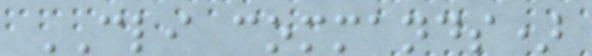CLI commands)
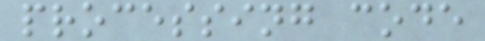processing code
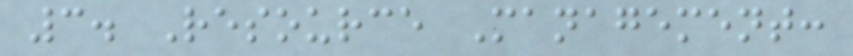3. Resource Management:
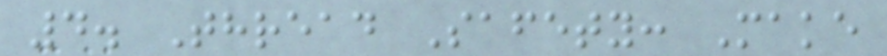4. Thread Safety: Make
